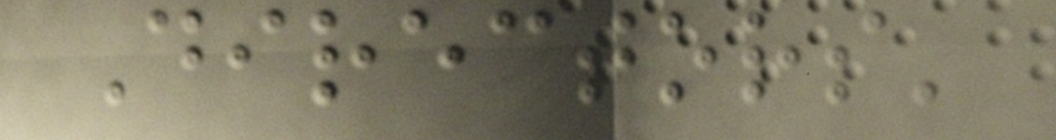Directors'
